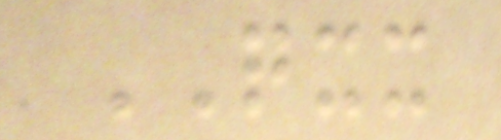QXX
